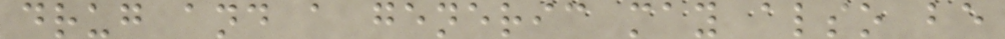drug and a generic may also be
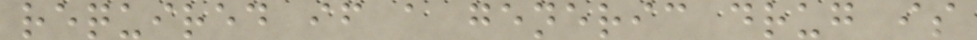required if a generic drug is
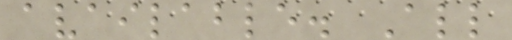available. All
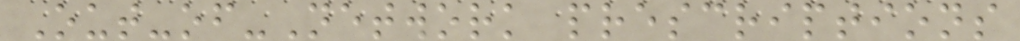Out-of-Network prescriptions
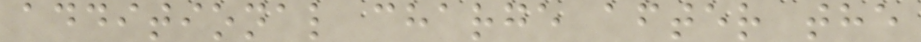additional charge after the
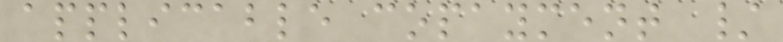applicable copayment /
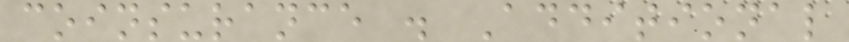coinsurance . Additional
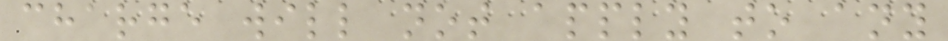charge will not apply to any
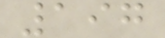197
